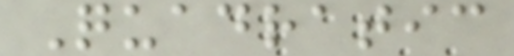Quadratic
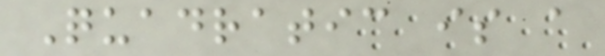Quadratic is a
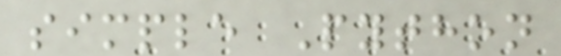simple Python
